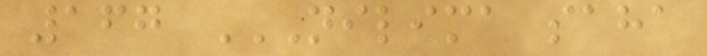167 NILIMA SAHA
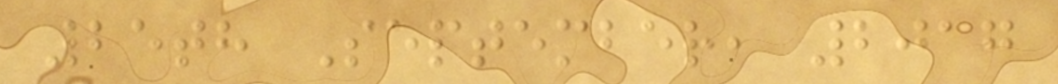25th September, 2017
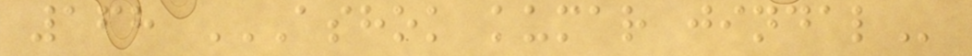168 ASHOK KUMAR JINDAL
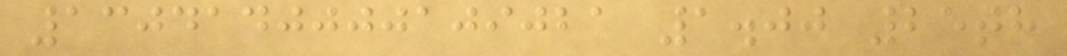1304140000109021 1.00 25th
